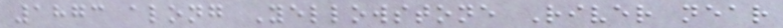1873 along Yellowstone River near
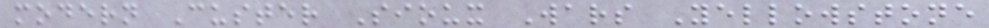modern Custer Sioux Wars Yellowstone
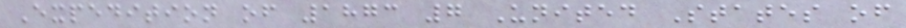Expedition of 1873 7 United States of
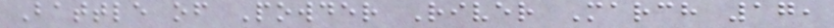Battle of Powder River March 17,
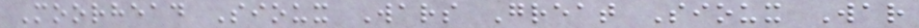Moorhead Sioux Wars Great Sioux War
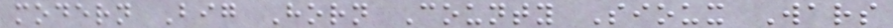modern Big Horn County Sioux Wars
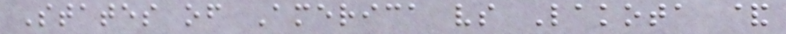States of America vs Lakota &
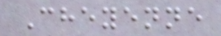Cheyenne
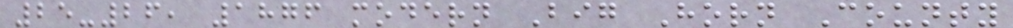25-26, 1876 modern Big Horn County
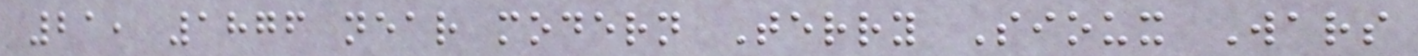21, 1876 near modern Terry Sioux Wars
